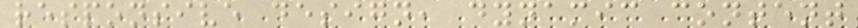responsive design, dynamic content
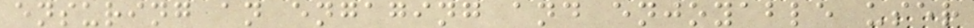ensuring an engaging and enjoyable user
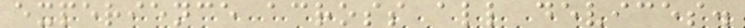experience across all devices.
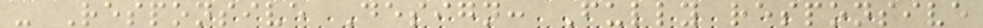- Responsive Design: Fully responsive
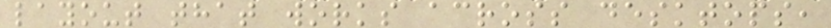layout that works across desktops,
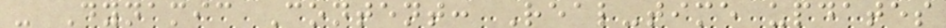- Dynamic Content: Real-time updates
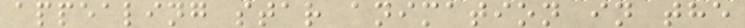appealing star animation in the
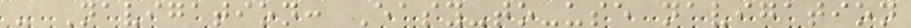- Navigation: Easy-to-use navigation
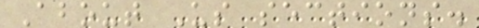About Us sections.
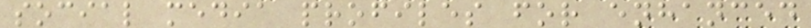social media profiles for enhanced
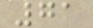71
